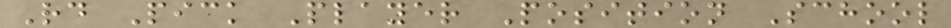Rd Pick Player Position School
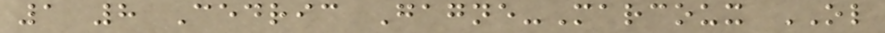1 8 Cedric Gagne-Marcoux OL
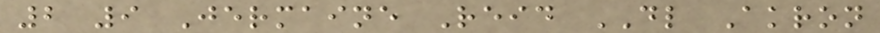2 9 Jermaine Reid DL Akron
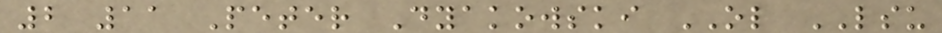2 11 Peter Dyakowski OL LSU
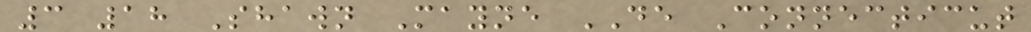3 18 Shawn Mayne DE Connecticut
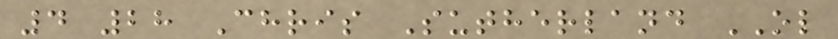4 28 Chris Sutherland OL
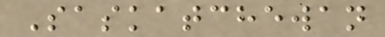Saskatchewan
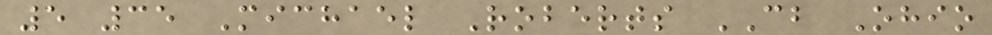5 35 Michael Roberts CB Ohio
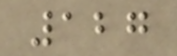127
